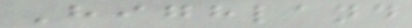Highland
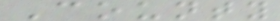County
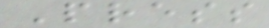Press
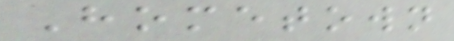Hometown
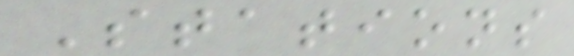Stations
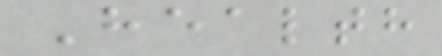Health
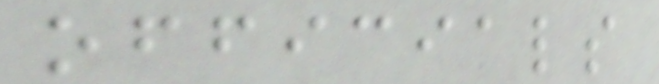officials
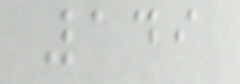149
